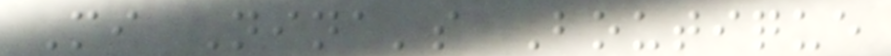Mi Nina's Boutique
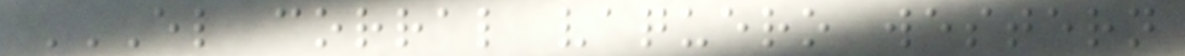EL CORRAL VAQUERO WESTERN
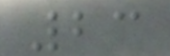23
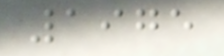1975
